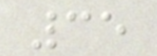35
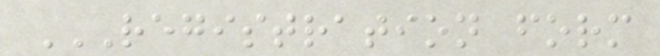REGISTRATION FORM
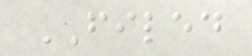FILED
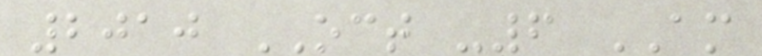2010 OCT -6 AM
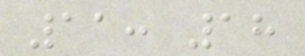11: 18
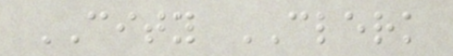CITY CLERK
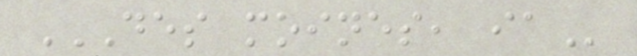DES MOINES, IA
